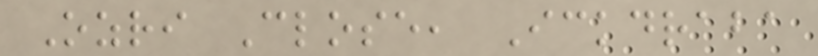Ozri Close, Ickdraba
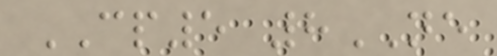CP5 8NE
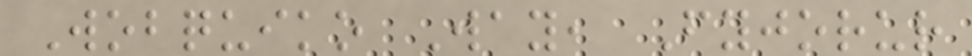Wobquiko Way, Fyjorur
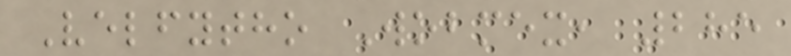Velfytho Wobmex, 285
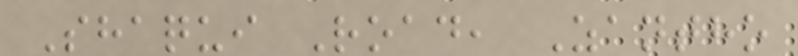Shaqui Road, Zantho
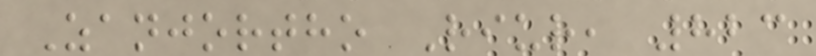Zanjortho Riur, 823
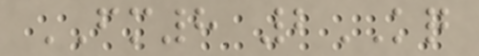FM8 2KQ
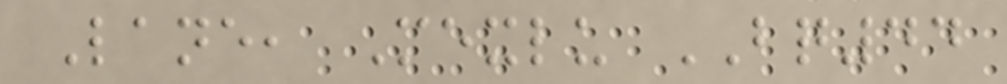Lane, Mexlu BQ44
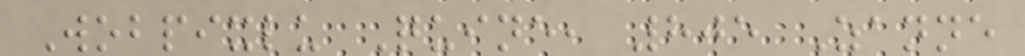Wobpixlu Quine, 805 Zanne
